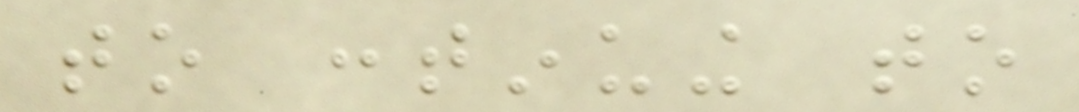to continuing to
